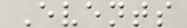Events
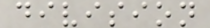division
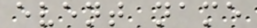event name
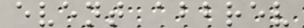event abbrev
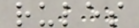rules
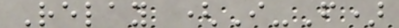Relay (I-F)
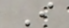I
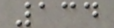134
